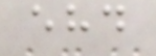ehd
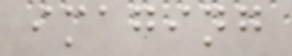imaging
